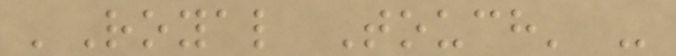'Royal Touch' -
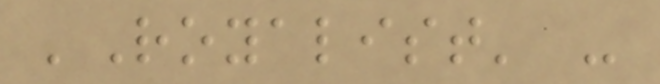'Royalist' -
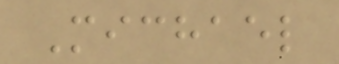Michael
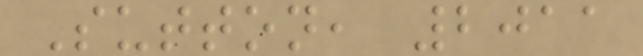Sutton, 2011
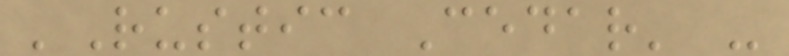'Rustic Cedar' -
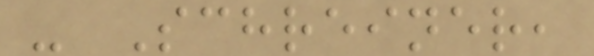- Schreiner,
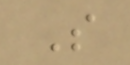S
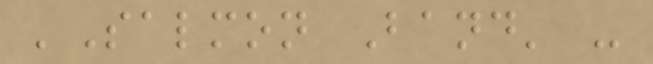'Salmon Band' -
